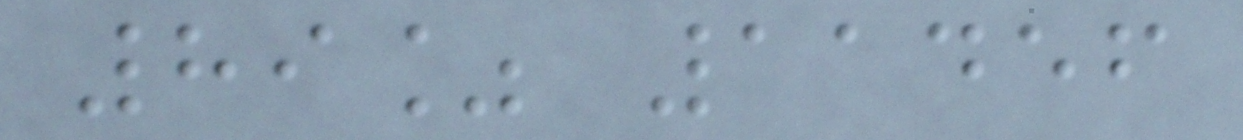89% 11456
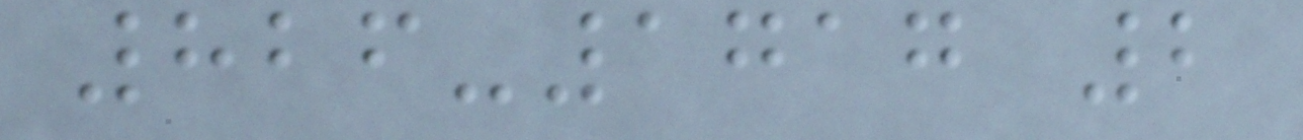826-1717 2
